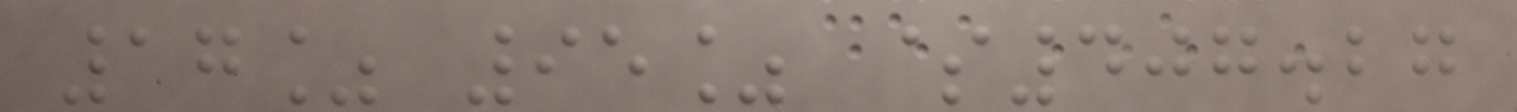17% 95% $407.27
